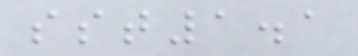sst1.1
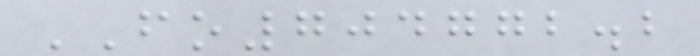FO704772.2
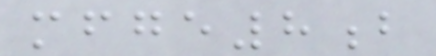mfge8b
